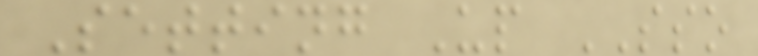Setting Up SSO
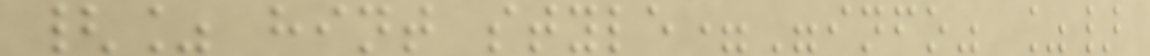{% hint style="info" %}
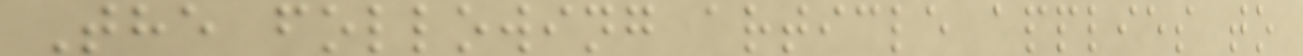The following article applies to
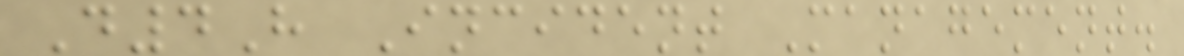D4H Incident Management.
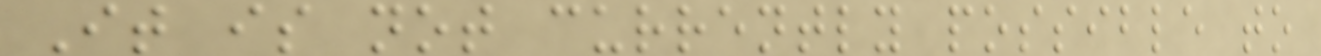It is not currently possible to
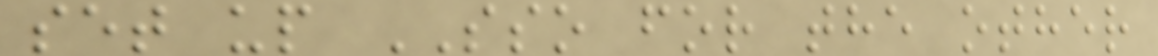set up SSO for the other
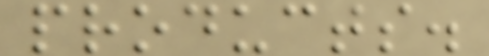products.
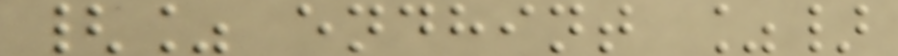{% endhint %}
